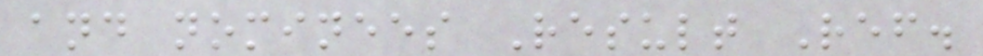and nominees Result Ref.
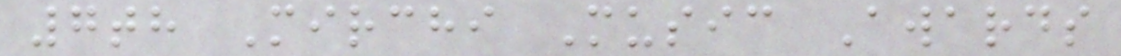7th Mirchi Music Awards
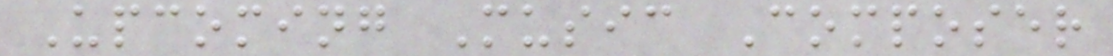Upcoming Music Composer
